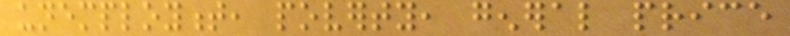unemployment, poverty, general price
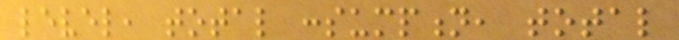level, total consumption, total
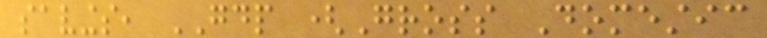savings, GDP (Gross Domestic
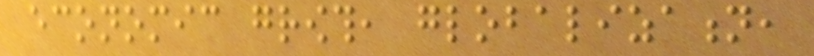economic growth, globalization,
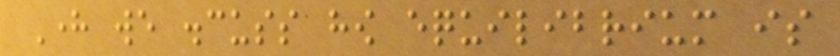Here we discuss how equilibrium is
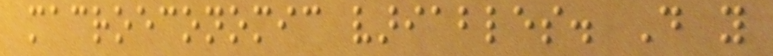macroeconomic variables. Do you
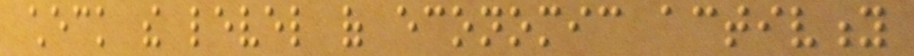check the level of economic activity
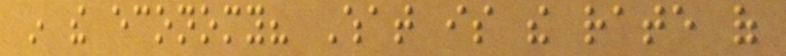in the economy? What is the rate of
